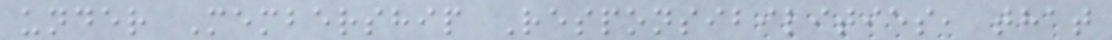under Membership Responsibilities, that
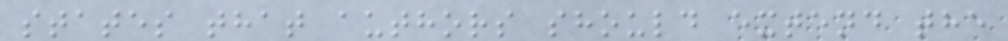states that authors should extend the
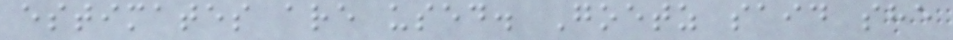estimates are used. Goetz said she
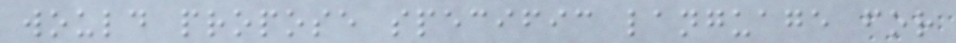would propose specific language for
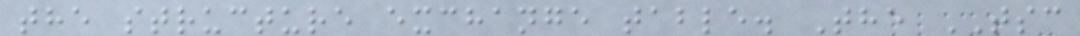the structure exchange table. The TSC
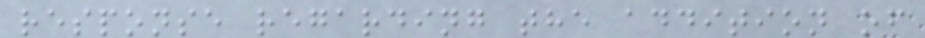response regarding the addition of
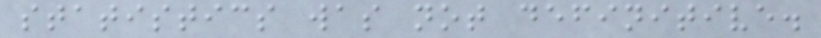statistics was not definitive.
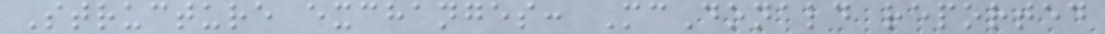Structure exchanges: McDonald reported
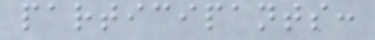participants:
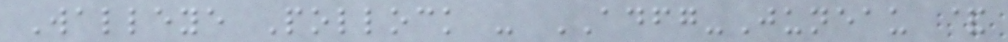Walleye Pollock - ADFG-Juneau &
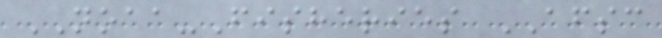NOAA-Fisheries AFSC
